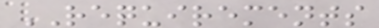REQUIREMENTS
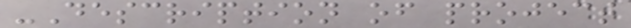-Description of project
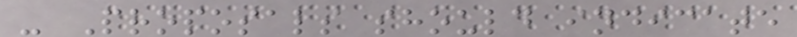- Proposals should indicate
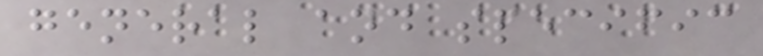general and specific
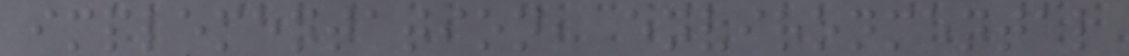implementation, environmental
